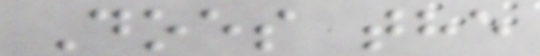Does the
